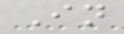In
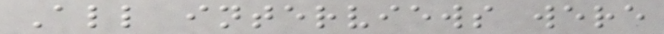All interviews were
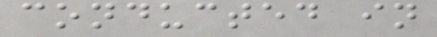conducted in
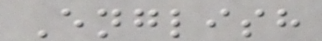English
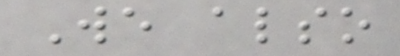We also
